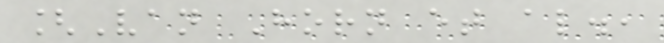[Van Horn et al.,
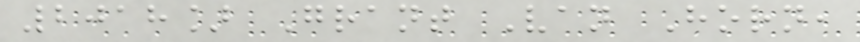2018] Grant Van Horn,
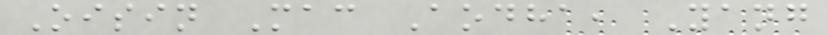Oisin Mac Aodha, Yang
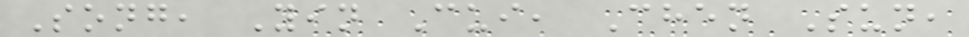Song, Yin Cui, Chen Sun,
